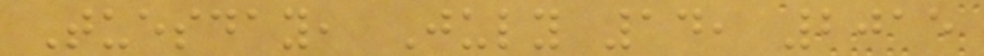Tuesday, July 14, 2015
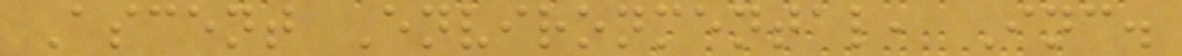Ascent Environmental, Inc.
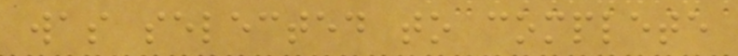was selected to complete
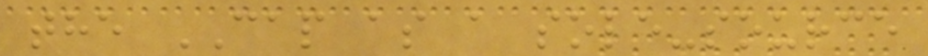the CAP as a sole-source
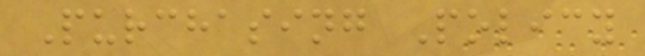Purchasing Policy
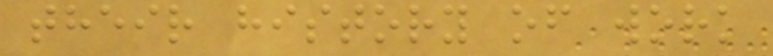their history of work
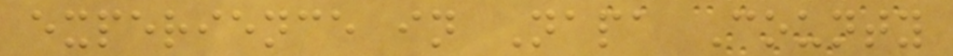experience in Napa County
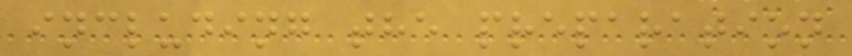including the preparation
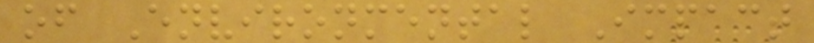of Environmental Impact
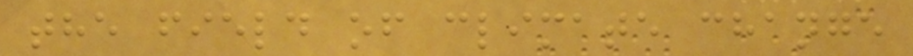the field of climate change
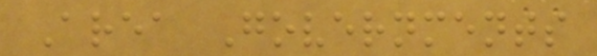Area Governments
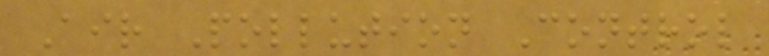Air Pollution Control
